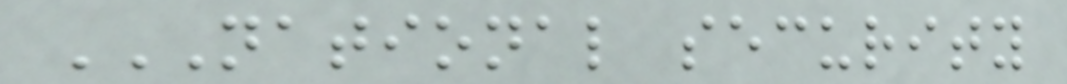NATIONAL SECURITY
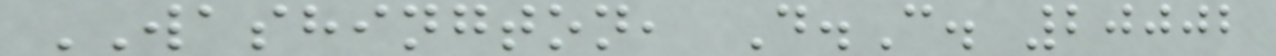WASHINGTON, D.C. 20002
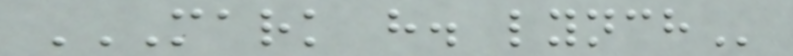MARK H. LYNCH
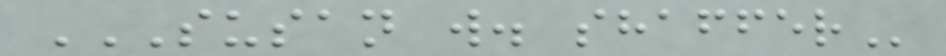SUSAN W. SHAFFER
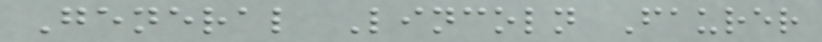General Lincoln Faurer
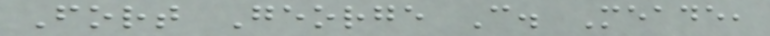Fort George C. Meade,
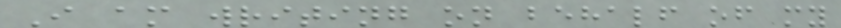I am writing on behalf of my
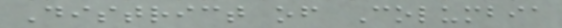District of Columbia
